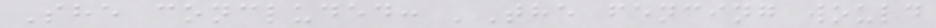She concluded: 'The fencing would
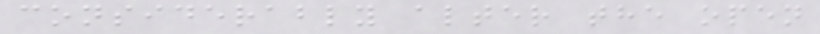considerably alter the open
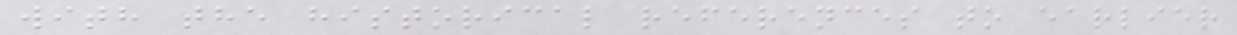with the historical references to earlier
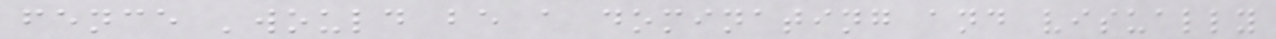fence 'would be a dominating and visually
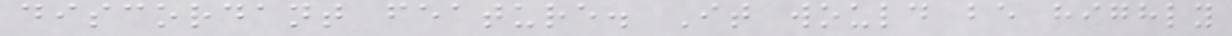discordant feature. It would be highly
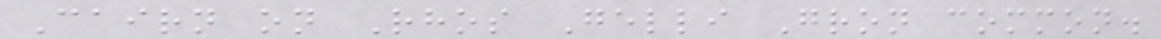Cairn on Rhos Gelli Gron common.
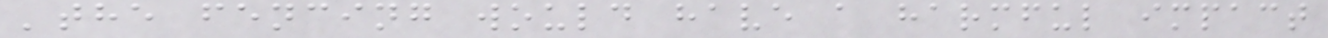'the fencing would have a harmful impact
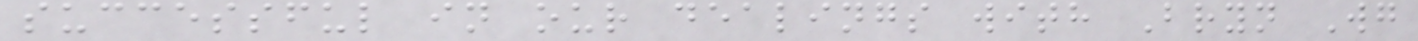successful in our dealings with Bryn Wg
